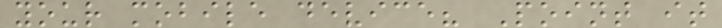your mobile device? Point it
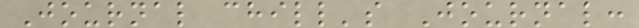Journal chill's Journal:
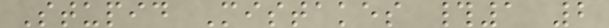Stupid Mistakes #1 2
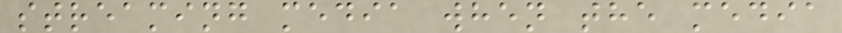streaming media when the media
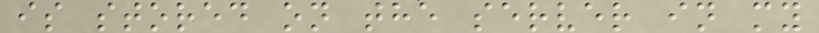is stored on the server in my
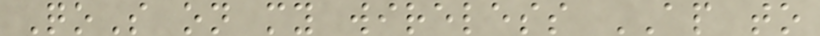QoS on my wireless AP to
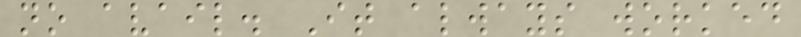no avail. It always worked
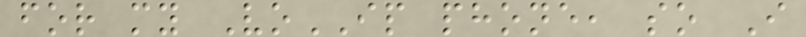for my VoIP phone, so I
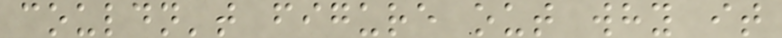couldn't figure out why it
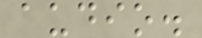audio.
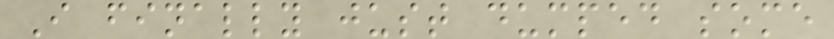I finally just dumped some
